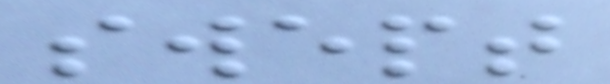swept
